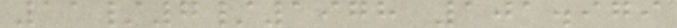11/7/1978 101.979
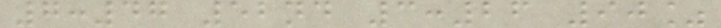7:47 52nd 3:26 90%
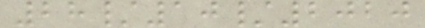28/10/2020
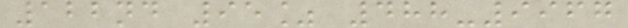122nd 95% 488-9967
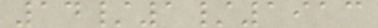14/1/1913
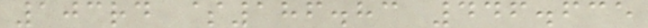103rd $186.83 446.635
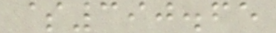$390.65
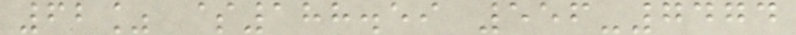62% $188.59 556-7474
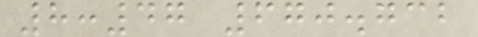8:47 670.732
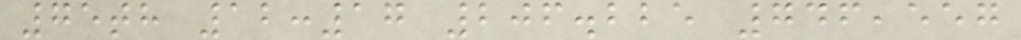75th 12:17 206.225 746,557
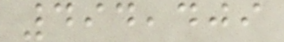494,409
